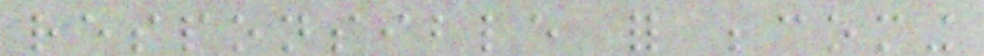responsible for becoming
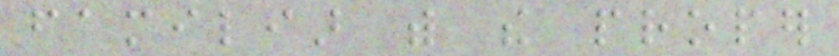familiar with the proper
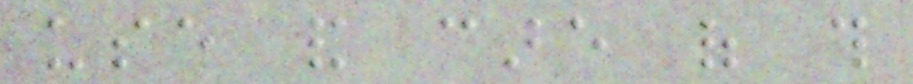use and care of this
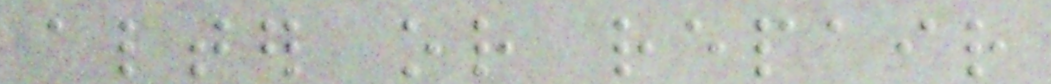alter or repair
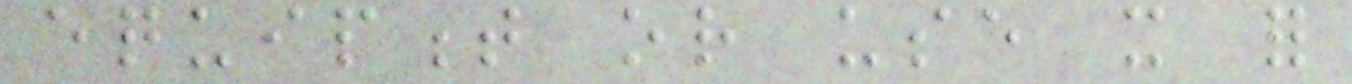equipment or use it for
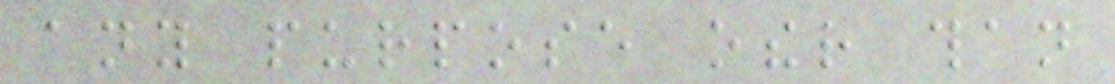any purpose other than
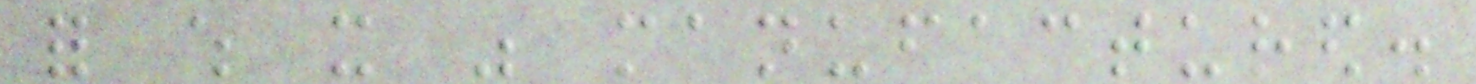for which it was manufactured.
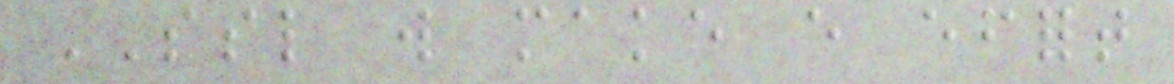SSL will make every effort
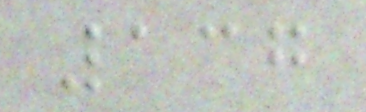137
